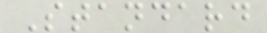Standard
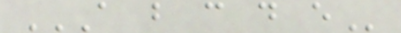A B C D E
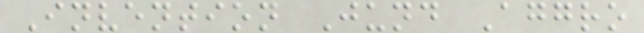Invention Jund Aggro
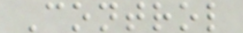Control
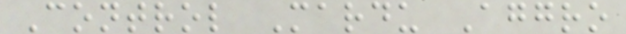Control Mardu Aggro
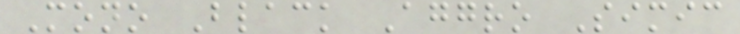Mono Black Aggro Simic
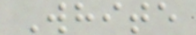White
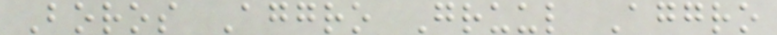Boros Aggro Gruul Aggro
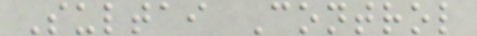Sultai Control
